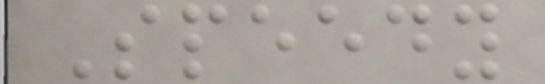Speedy
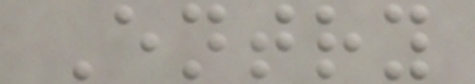Entry
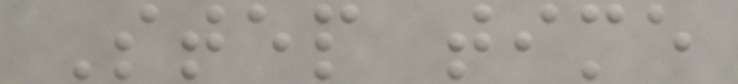Step time
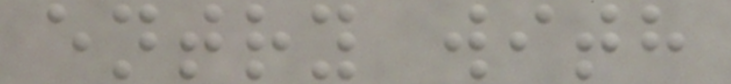entry with
